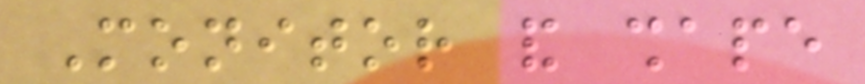Monitor and shape
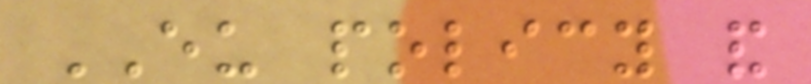EU policy and
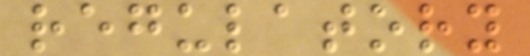regulatory
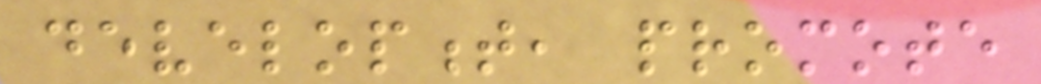development, promote
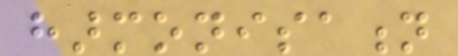harmonisation
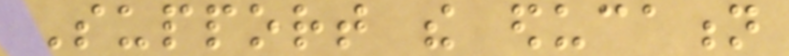Support the education
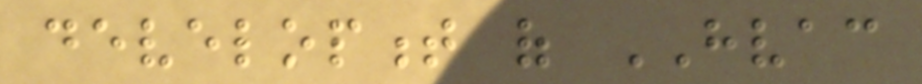development of HVAC
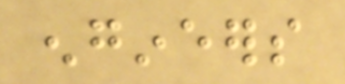engineers
